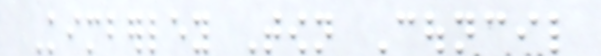Kimberley Town Council
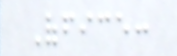Office:
